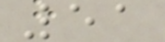51
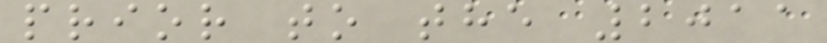prior to the 2011
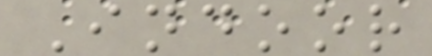Indoor
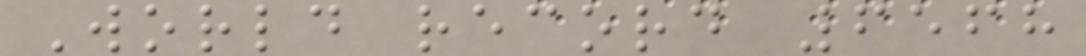World record 6568
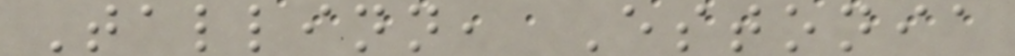Tallinn, Estonia
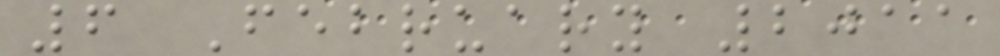6 February 2011
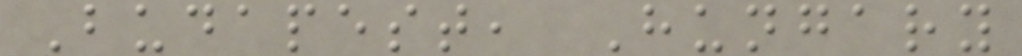Budapest, Hungary
